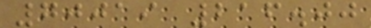70019 216.00
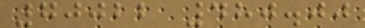70022 480.00
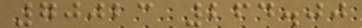70023 264.00
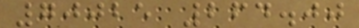70025 264.00
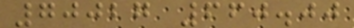70027 660.00
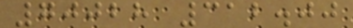70028 312.00
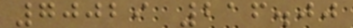70029 216.00
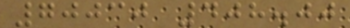70030 408.00
